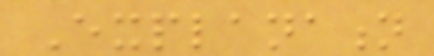Explanation
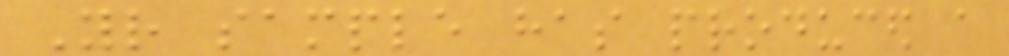Your sample has produced a
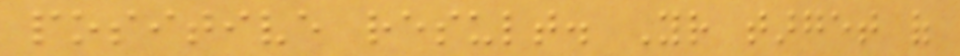positive result. Your target of
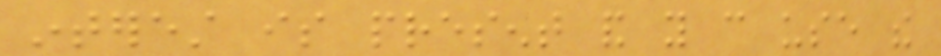interest is present and you can use the
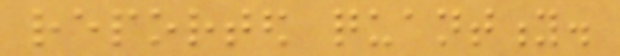reported quantity.
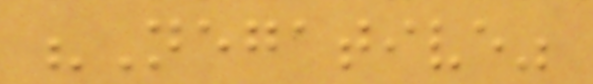"Negative"
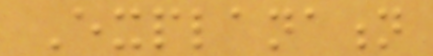Explanation
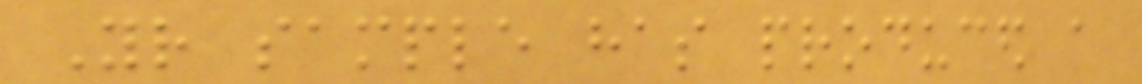Your sample has produced a
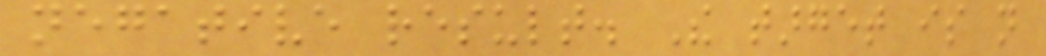negative result. The target is not
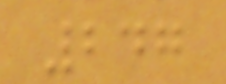247
